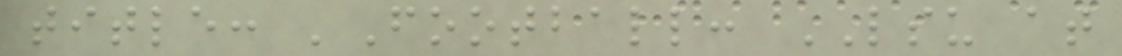title: 'Football: LSU at
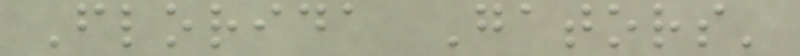Florida Gators'
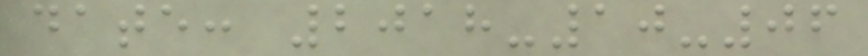date: 2018-10-06
